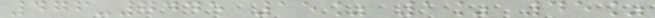476-7445 15% 1% 45%
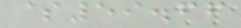$59.66
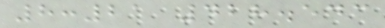8:21 428.543
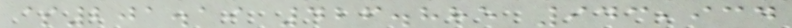$201.19 426.885 943,934
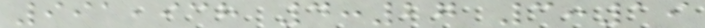991,938 4:27 3:19
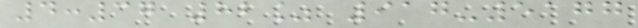4:37 82% 917-5177
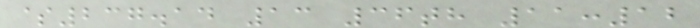$237.14 13 36th 11:12
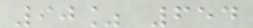90% 654
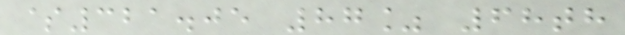$321.05 87% 68th
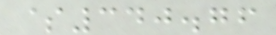$340.76
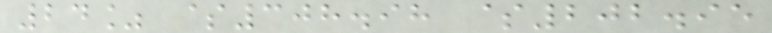24% $308.98 $202.95
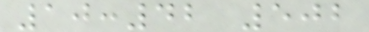10:42 502
